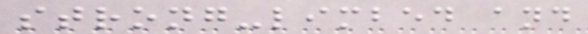strong-limbed and
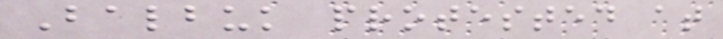Balbuk protested at
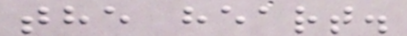the heart.
